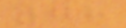78
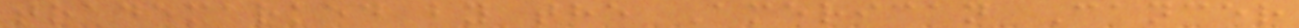trademarked by the American Cancer
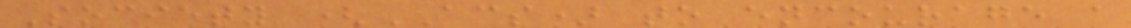Society (ACS) to encourage a
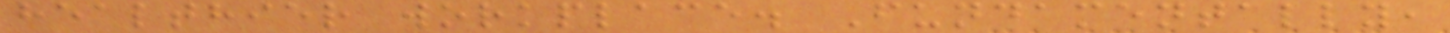healthier workplace. Fundamentally,
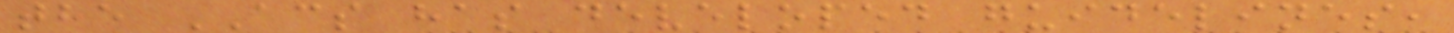the ACS has developed guidelines,
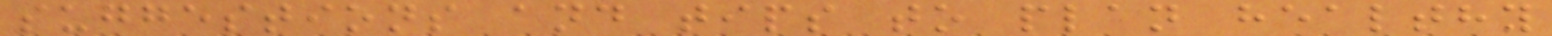suggestions and tips to plan healthy
